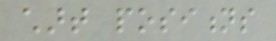chart positions
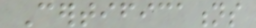Certifications
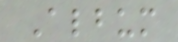Album
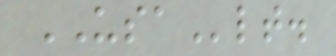USAlt.
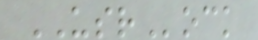USRock
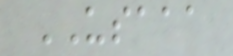USAAA
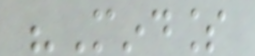"Mindless
